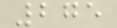275
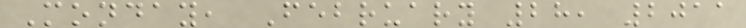Monday, February 28, 2011
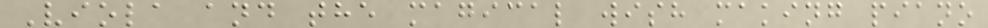Viola and the magical wish making piano
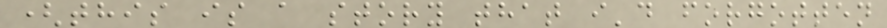(this is a story that i'd forgotten
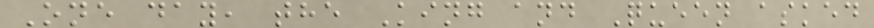One day, the King and Queen asked
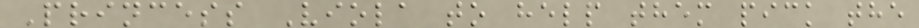Princess Viola to help them pick the
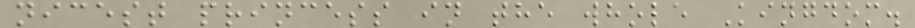nicest princess in the whole Kingdom.
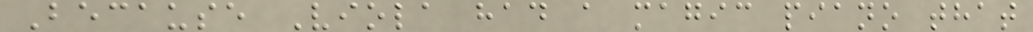Because Viola had a magic piano that
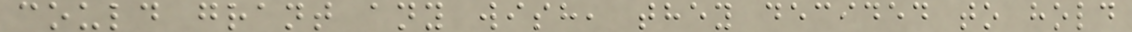could grant any wish, they decided to hold
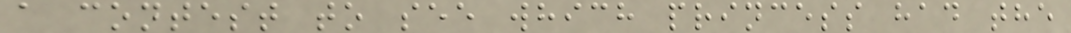a contest to see which princess had the
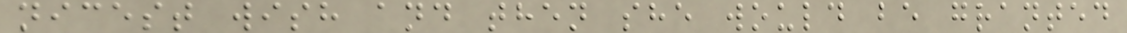nicest wish and then she would be granted
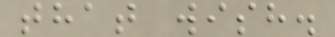that wish.
